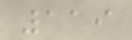119
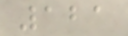121
